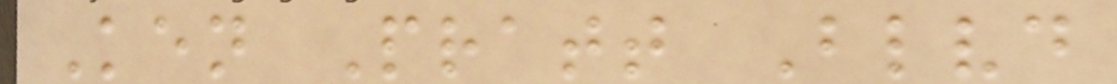Ken Pratt Blvd
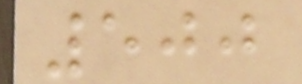500
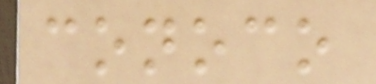conoco
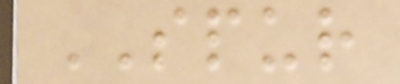SPUR
